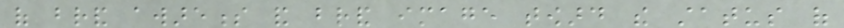of brand awareness and brand image toward the status of
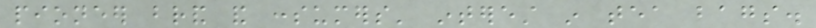pioneer brand and consumers' interest in tea bags.
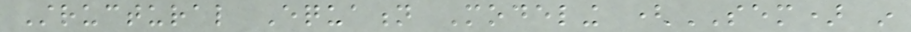Structural Equation Modeling (SEM) in
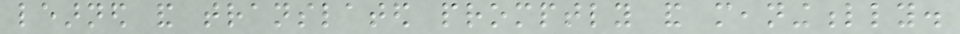learned and translated promptly and meaningfully.
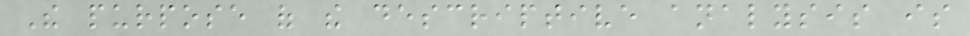The purpose of the descriptive analysis is
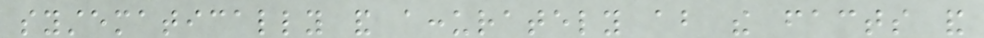systematically and accurately about the facts and
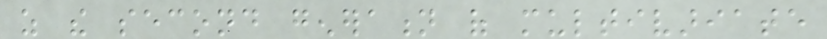as the second generation of multivariate
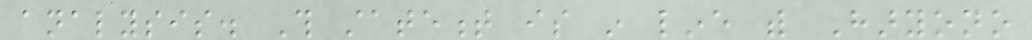analysis. This statement is in line with Haryono
